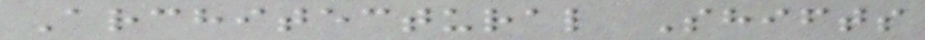Architectural Shifts
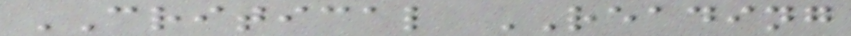CRITICAL READING
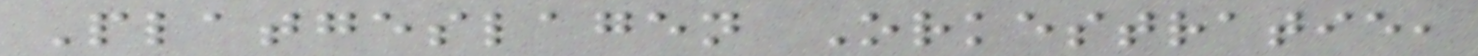Platgeslagen Orkestratie,
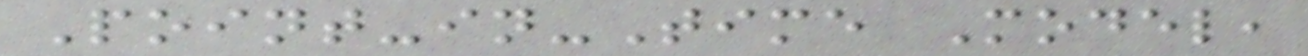Point-in-Time Model,
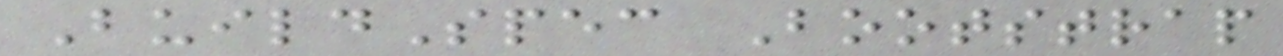BuildSpec Bootstrap
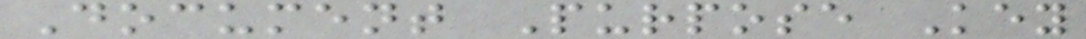Document Purpose Key
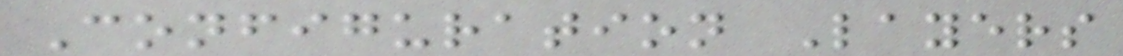Configuration Layers
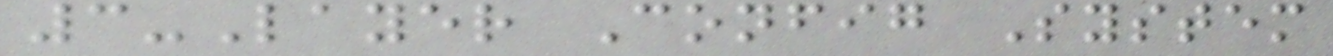3-Layer Config System
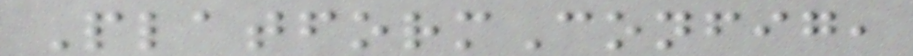PlatformConfig,
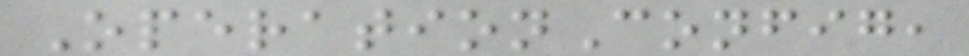OperationConfig,
